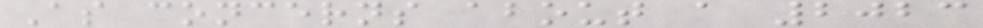As concerns about a 2023
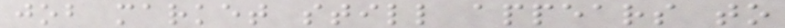job market still appears to
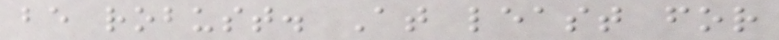be robust. At least for
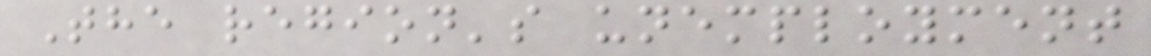The region's unemployment
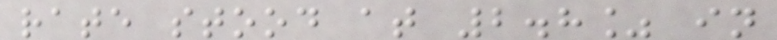rate stood at 2.8% in
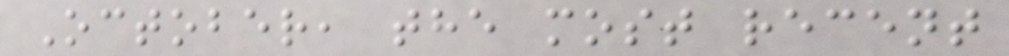October, the most recent
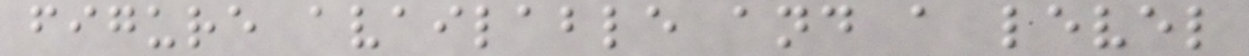figure available and a level
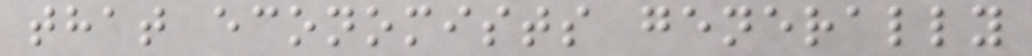that economists generally
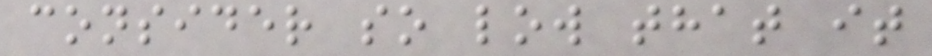consider so low that it
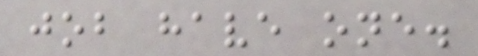job have one.
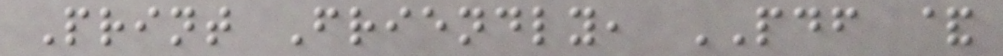Print Friendly, PDF &
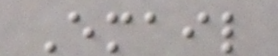Email
